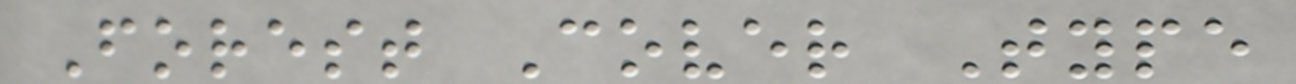Forest Cover Type
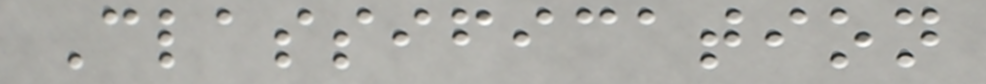Classification
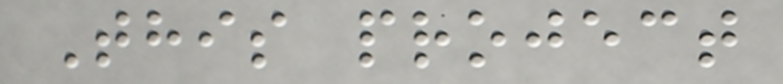This project
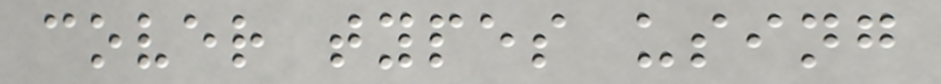cover types using
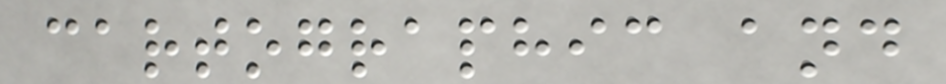cartographic and
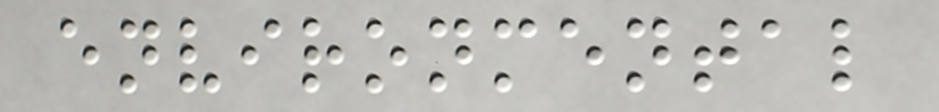environmental
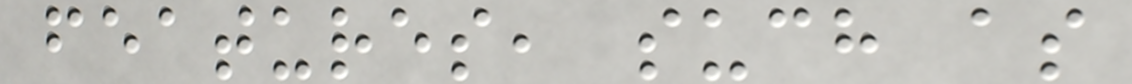features, such as
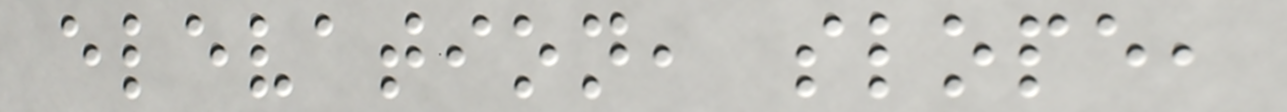elevation, slope,
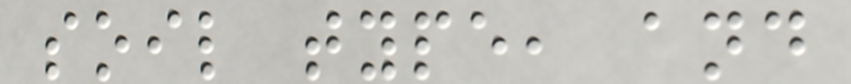soil type, and
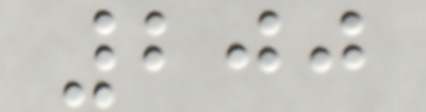200
